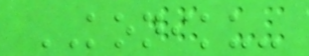KONIKU-
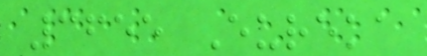3655 Eureka
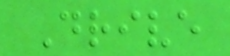Drive
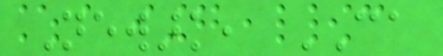Newark, CA
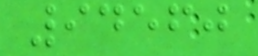94560
